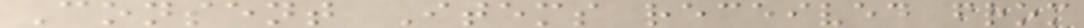Consent Items received from
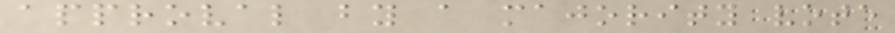approval by a majority vote
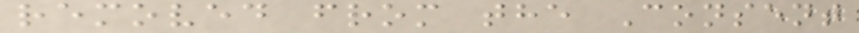removed from the Consent
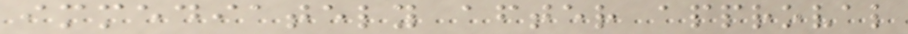immediately after approval
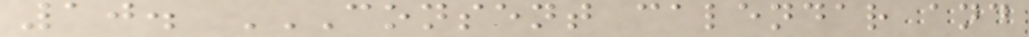10. CONSENT CALENDAR AND
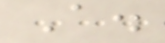A.
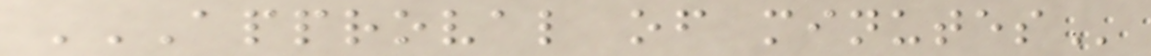APPROVAL OF MINUTES
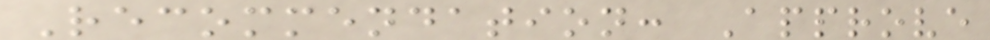Recommendation: Approve
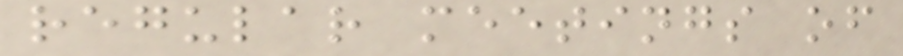regular meetings of
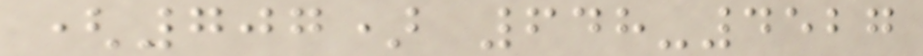(707) 648-4527
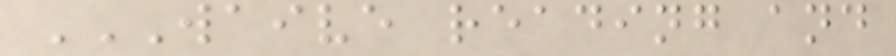WAIVE READING AND
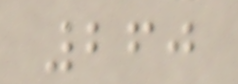260
